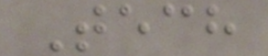Tech
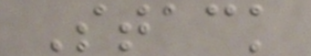Stack
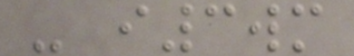- i3wm
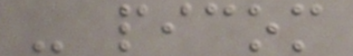- picom
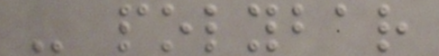- polybar
